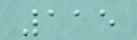115
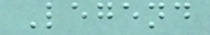Legend
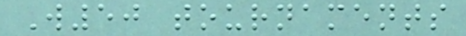W50 tournaments
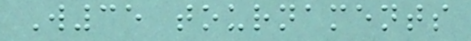W35 tournaments
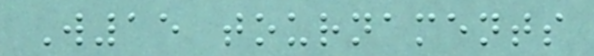W15 tournaments
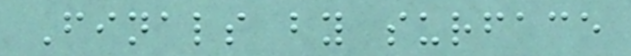Finals by surface
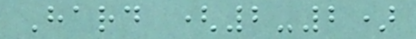Hard (2-2)
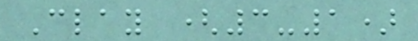Clay (3-1)
